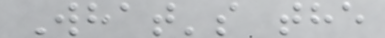What's the
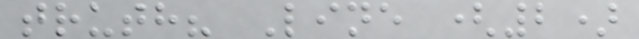truth? Line (2)
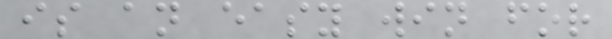is an easy win for
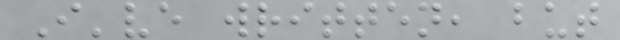I've written, but
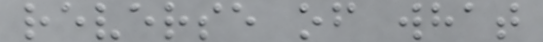reverse of what
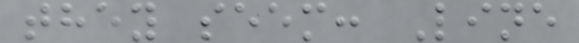they seem: Line
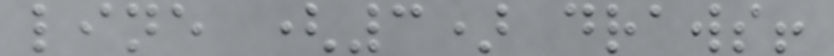line (3) draws!
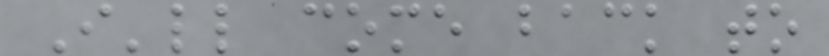I'll come back to
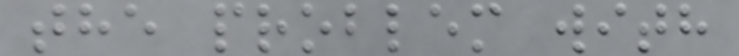the problem with
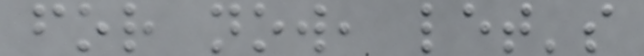for now, let's
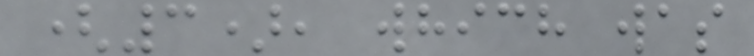(3), which was
